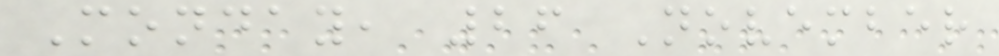Monday, 26 November
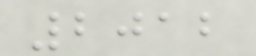2012
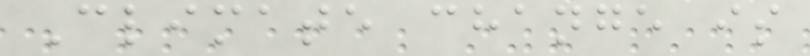Climate change is
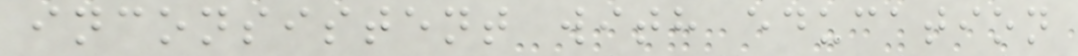inconsistent with education
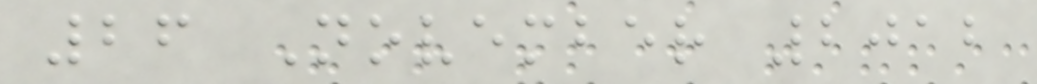26 November 2012
